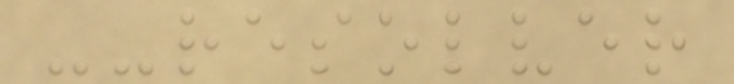--resolver
